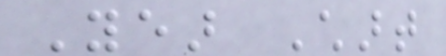Year Chart
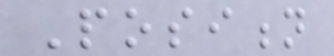Position
